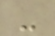-
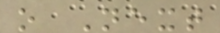o Next
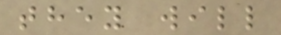they will
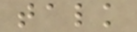talk
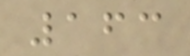163
